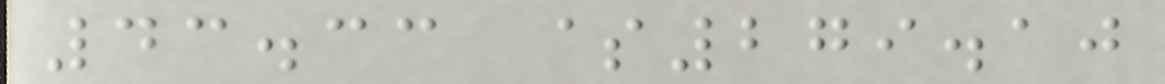43.33 $279.10
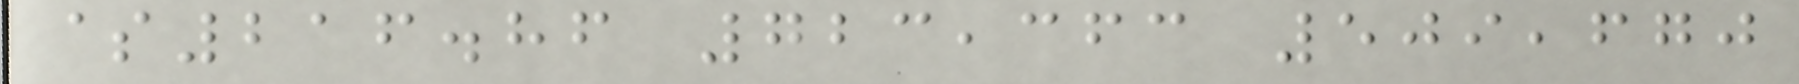$216.86 723,363 509,670
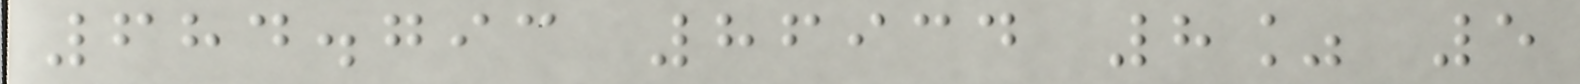684.793 86934 8% 5
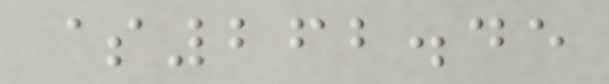$262.45
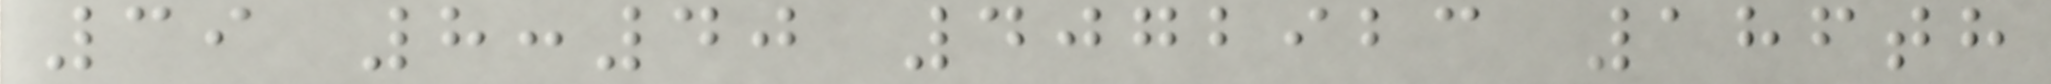39 8:40 4072923 186th
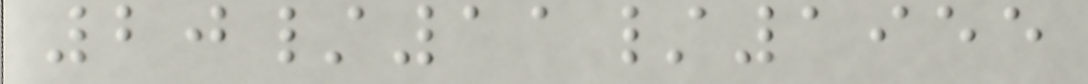20/11/1955
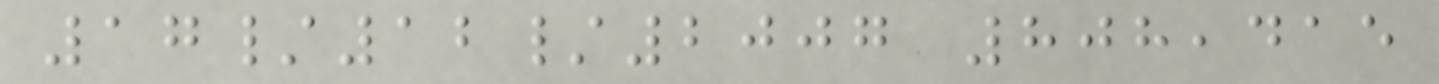17/12/2007 808,415
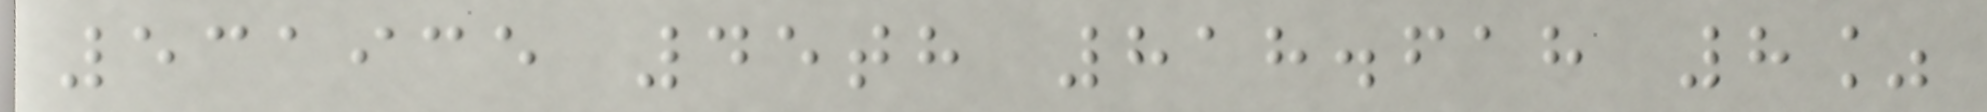531935 45th 818.618 8%
